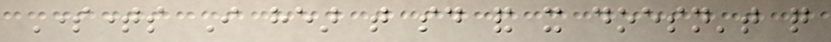Sometimes I hear that said and it doesn't quite
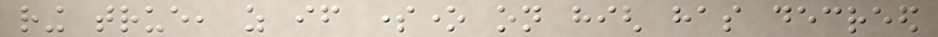ring true, as if someone on high has decreed
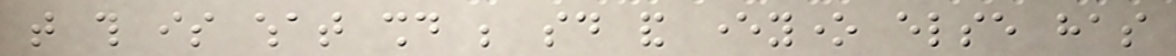that this is what should be said and everyone else has
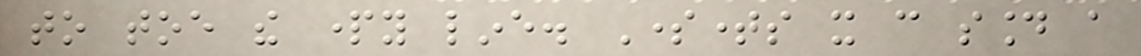to toe the party line. Sometimes it can sound a
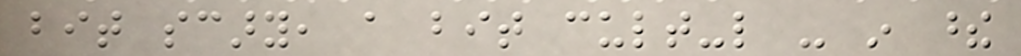bit scary, a bit cult-like - in these
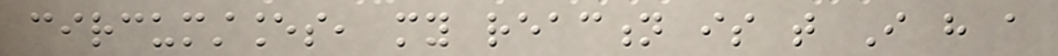circumstances, my reaction is that I have a
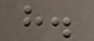have.
